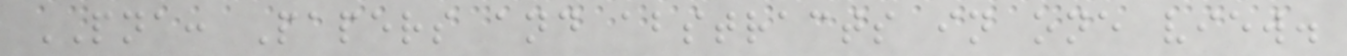PNA: Papers and abstracts in one view.
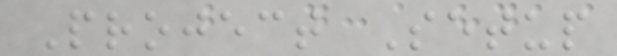Project Setup
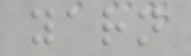yarn
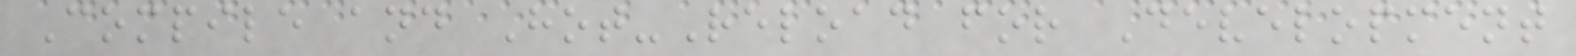Compile and Hot-Reload for Development
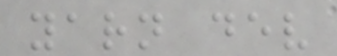yarn dev
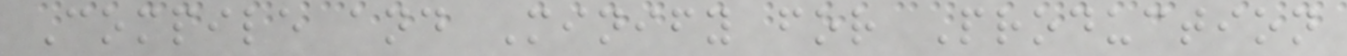Compile and Minify for Production
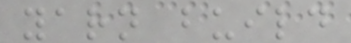yarn build
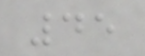45
